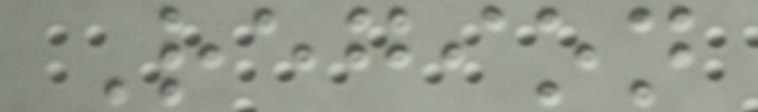Region
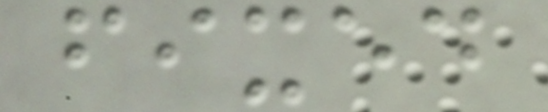fixed
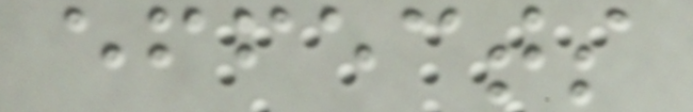effects
